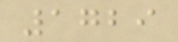1729
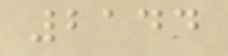2144
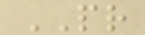PR
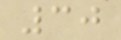30
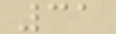31
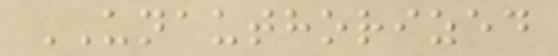UNAUTHORIZED
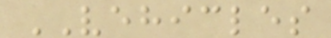VEHICLES
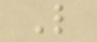L
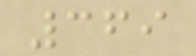369
